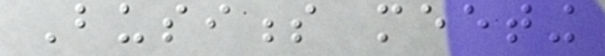Business meeting
